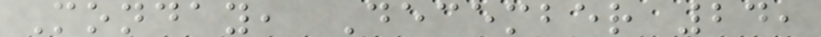Monday, December 24,
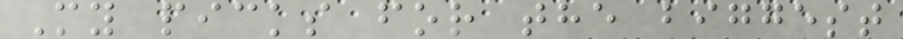My picks for the biggest
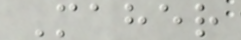Maher
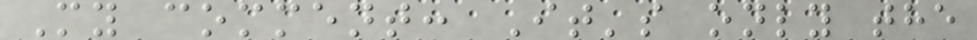My comment: It's only the
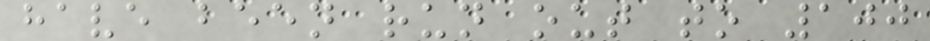have been run out to 100
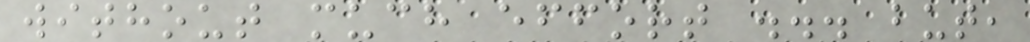without much effort ... but,
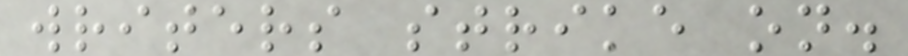writers strike on.
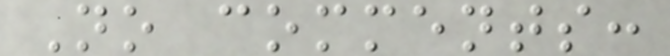No comments:
